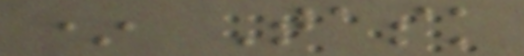* Task
